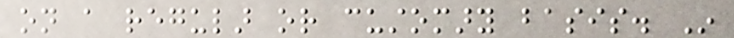on a regular or customary basis. In
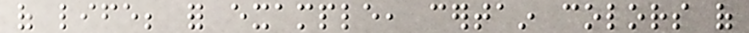of life; for example, certain colors of
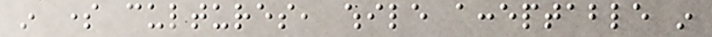in some cultures, while acceptable in
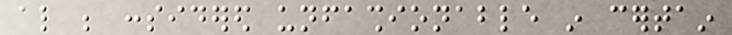also be considered unfashionable in certain
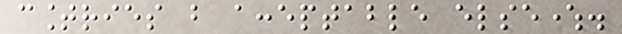countries but acceptable elsewhere.
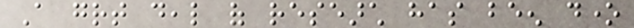A great deal of research has been done
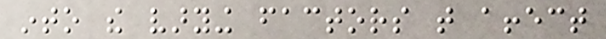into the varying factors that affect
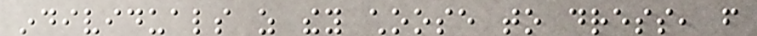individuals as they choose to dress, from
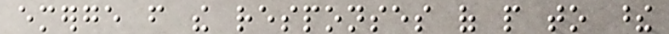emerge from the responses of people to these
